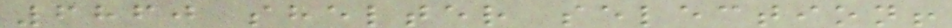6860 shelter selection!
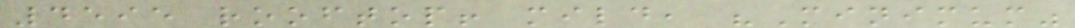4595 rooftop! mild, "Minimum"
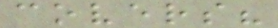covers?
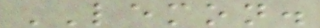LEMON.
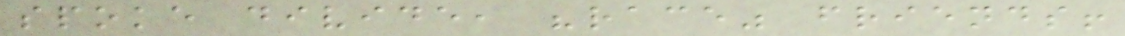spoke divide, "race" friends!
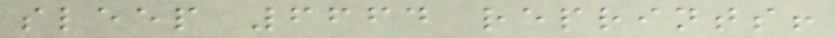sleep 6664 reprints!
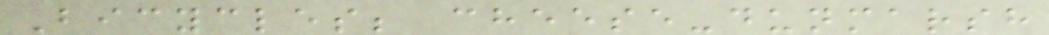Bicycles; cheese-dunmarsh
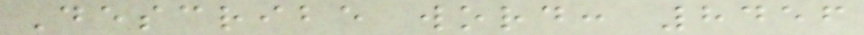Describe word: 8456
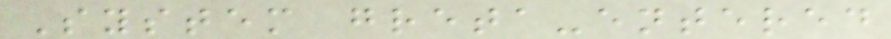System greta-entered
